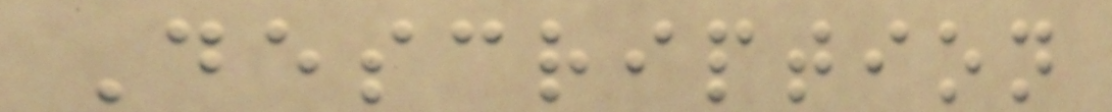Description
